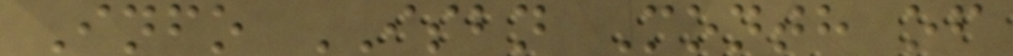Info ISBN Month of
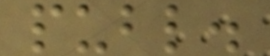publ.
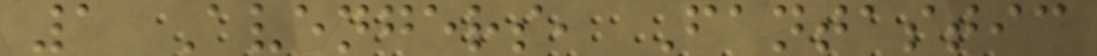1 Avengers, Fantastic
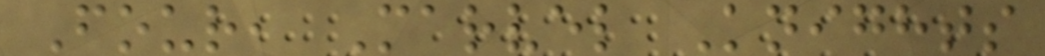Four, Marvel Knights
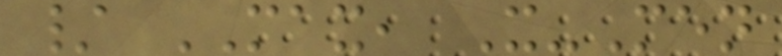/ MAX, X-Men
